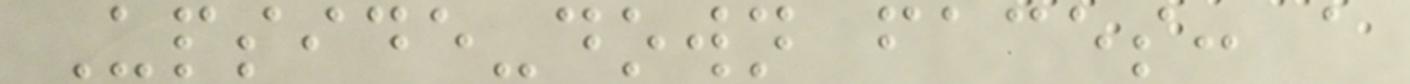Upside-down faces: a
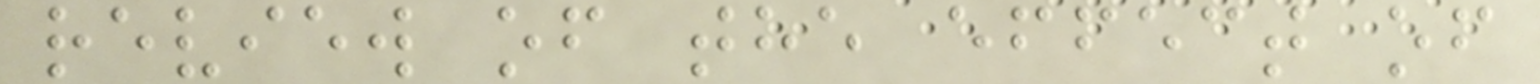review of the effect of
